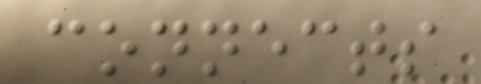connects
